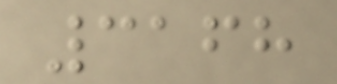3168
